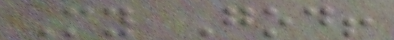My God!
